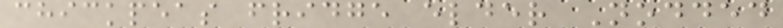chickpeas fridge elder Nodded
